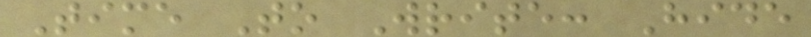Time To Write: Hide
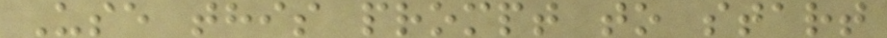Use this prompt to start
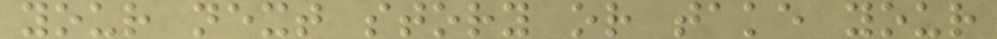your next story or take your
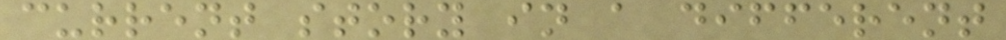current story in a different
